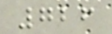726
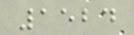1524
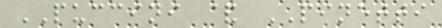PUCCINI & PINETTI
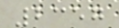2357
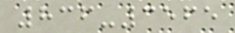836-3565
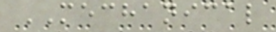MECHANICAL
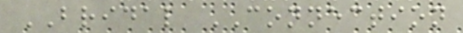BRIDAL CONNECTION
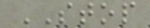STOP
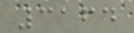3164
